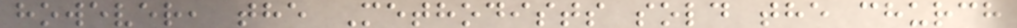however, the Methodists sold the church
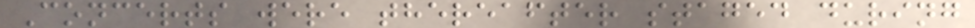Concerts were thereafter staged during
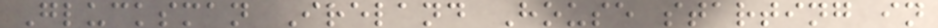Glucksman Ireland House starting in
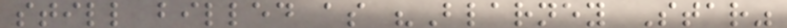still billed as "Blarney Star"
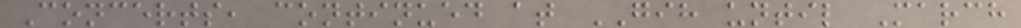Concerts, continued at GIH until March
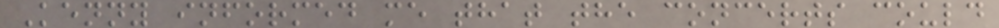Kenny informed me that the concerts could
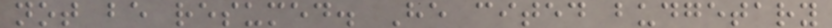not be resumed. He cited budgetary
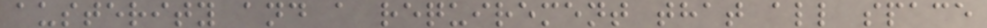austerity and a requirement that all space
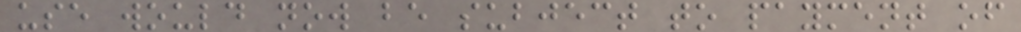use would now be subject to payment of
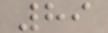89
